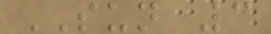SUN 3
